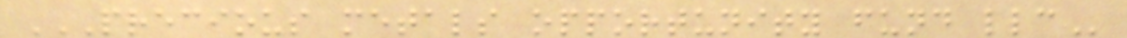PRECIOUS METALS OPPORTUNITY FUND LLC
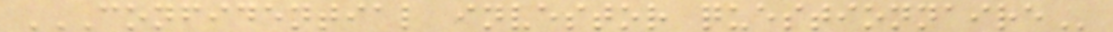CONFIDENTIAL INVESTOR QUESTIONNAIRE
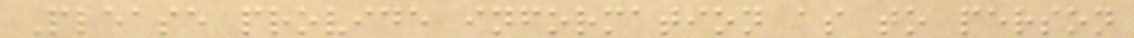Please provide information as to person
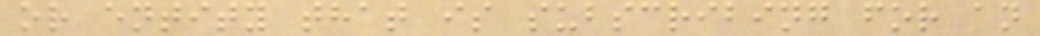or entity that is subscribing for an
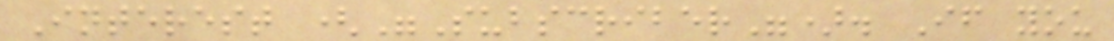Interest ("Subscriber"). If you
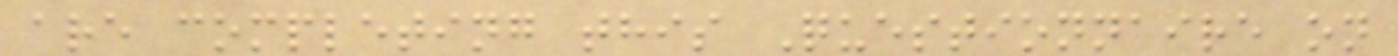are completing this Questionnaire on
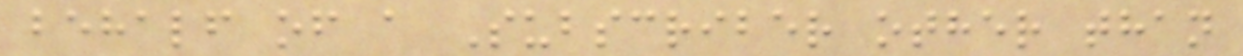behalf of a Subscriber other than
